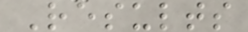Results
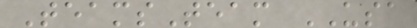TeamsTeam USA
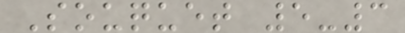Souquet 5-3
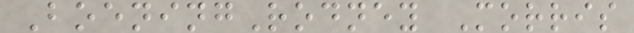BoeningRodney Morris
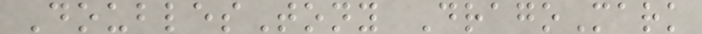DoublesTony DragoMark
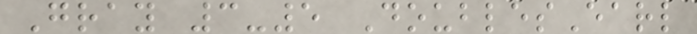Gray 3-5 DoublesEarl
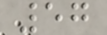57
